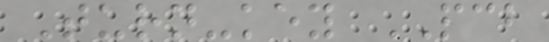Turn-key PCB
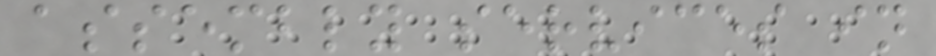assembly services in
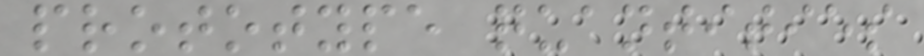prototype quantities
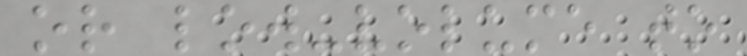or low-volume to
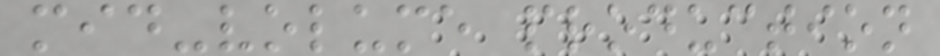mid-volume production
